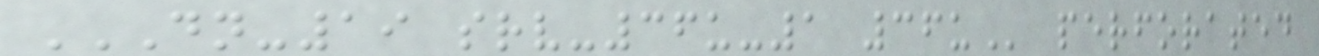DN-19 SRV-36U-1 36U perforated
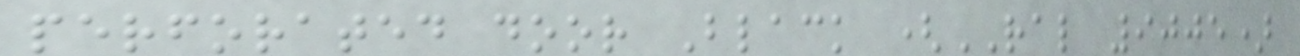perforated door Black (RAL 9005)
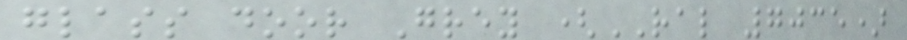glass door Grey (RAL 7035)
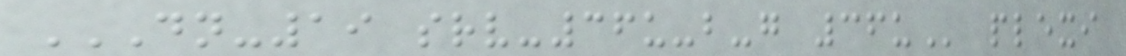DN-19 SRV-36U-B-G 36U plexi
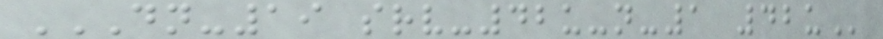DN-19 SRV-42U-N-1 42U
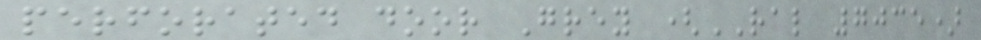perforated door Grey (RAL 7035)
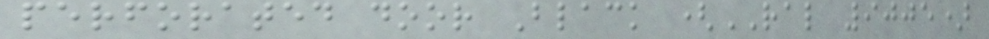perforated door Black (RAL 9005)
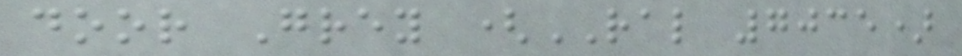door Grey (RAL 7035)
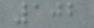102
